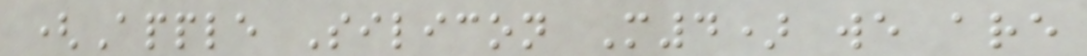(Apple Silicon M4) we are
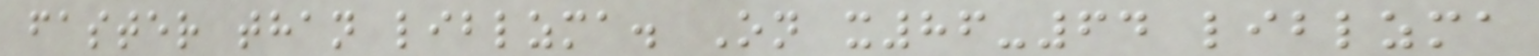faster than liblzma. On x86-64 liblzma
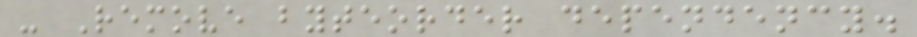- Remove byteorder dependency.
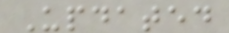Updated
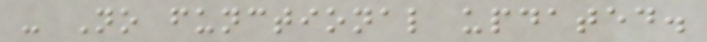- No functional updated.
